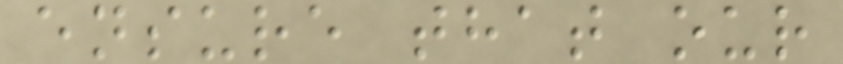ensure that our
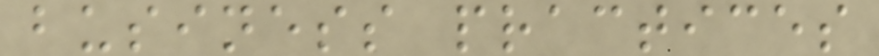business practices
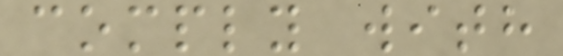comply with
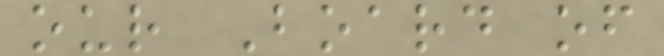our Board of
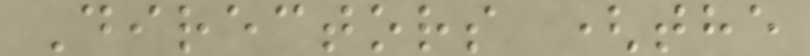Directors (the
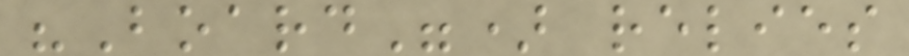"Board") relies
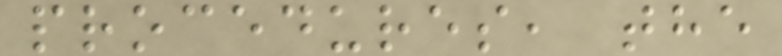procedures, the
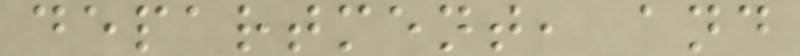department, and
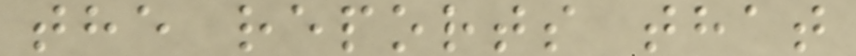the reports that
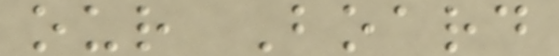our Board
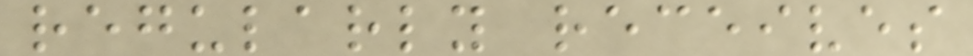regularly receives
